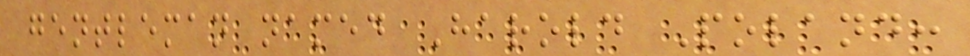gentleman named Harold Poland:
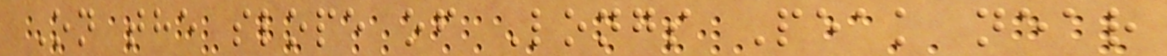On the slope of Longs Peak near
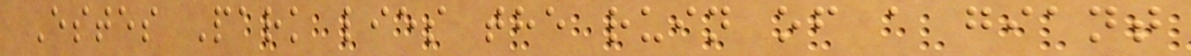Estes Park lies the ruin of a giant
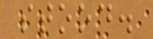stood.
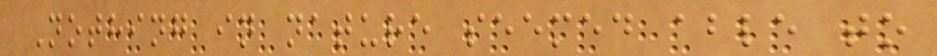Nothing in nature seemed able to
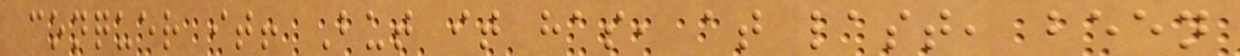conquer it! But it has, at last, been
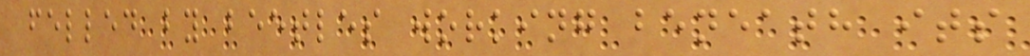felled by beetles working beneath its
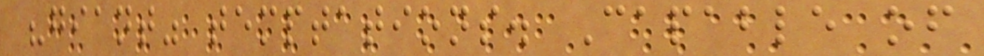"giant" temptations. Capable of
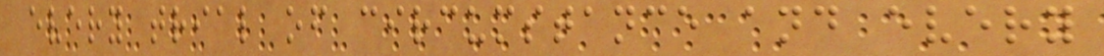every trial of circumstance and every
